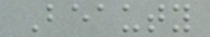Beauty
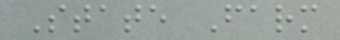State Farm
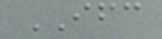IFC
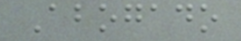Abogado
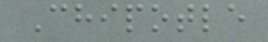Chipotle
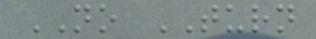NO TURN
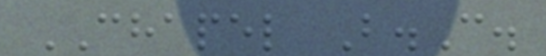CHAPEL B.C.
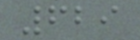629
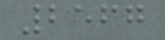2567
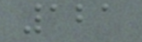121
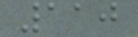110
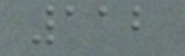112
